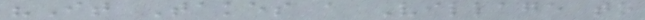"It Takes a Village to
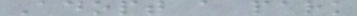Adopt a park
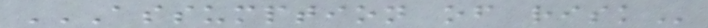ASSUMPTION OF RISK
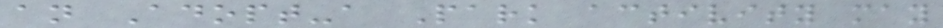an Adopt-a Park activity may
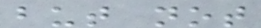but not
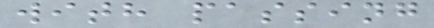with passing
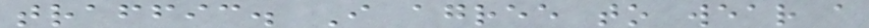traffic. I agree to wear a
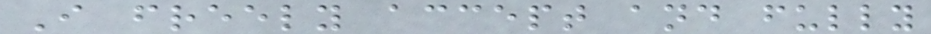I freely accept and fully
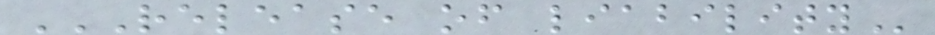RELEASE OF LIABILITY
